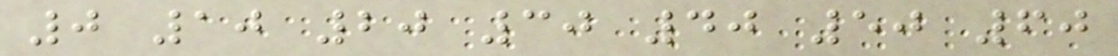0 10 20 30 40 50 60
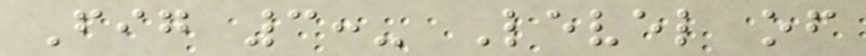Fig 3:- Level of
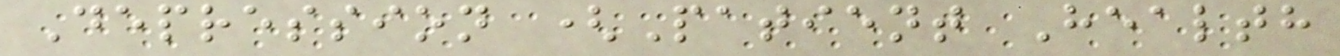Depression (Patient Health
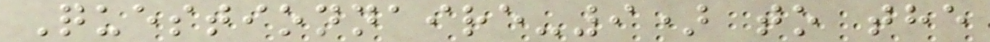Questionnaire-9) to the
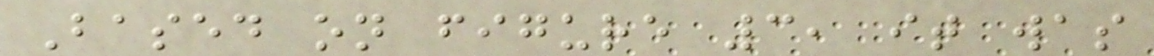Based on figure 3, it was
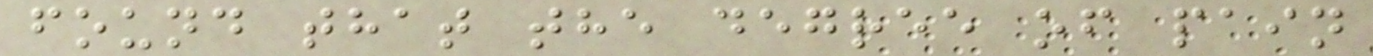found that the degree of pain
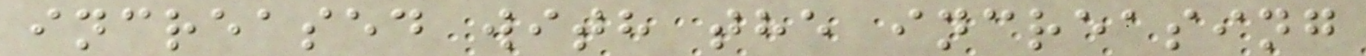increased with the increasing
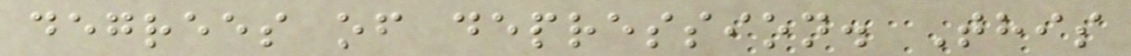degrees of depression. This
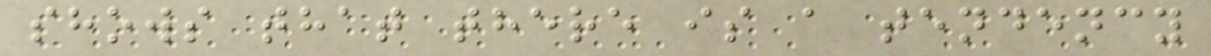shows that there is a tendency
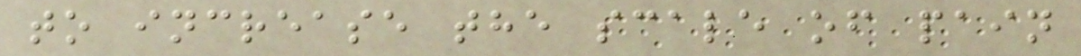to increase the scale of pain
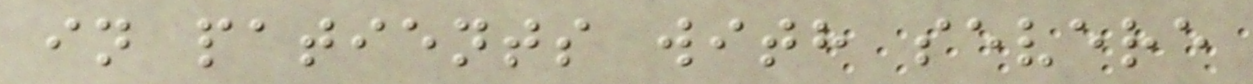in patients with severe
